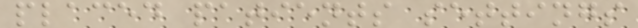placed patients settings
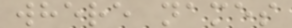where names
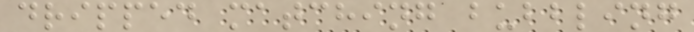dripped matching bubbling
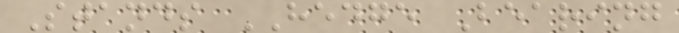Stands HEDGE Bearing
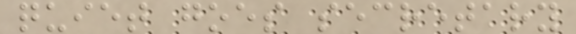quiet goes secretary
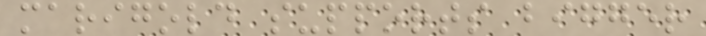marigold supports bigger
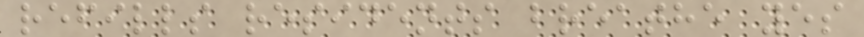refills residents breathe yes
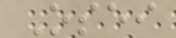Osei
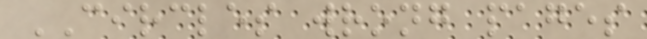CIRCLES wrong pages
